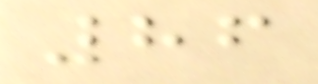86
